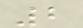2
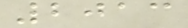2013
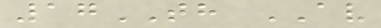17TH AV
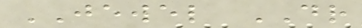JEWEL DR
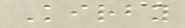Kirby
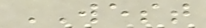WEST
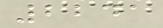2241
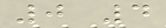0 4
